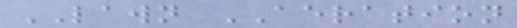LAWN AERATION
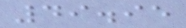49.95
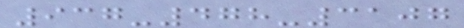937-478-3107
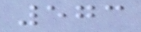573
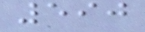590
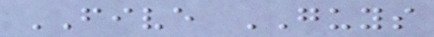FIVE GUYS
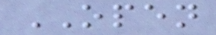OPEN
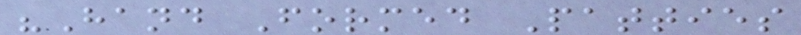"Hand Formed Patties
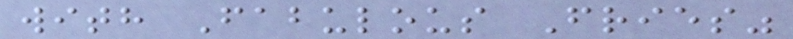with Fabulous Fries"
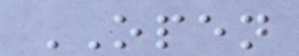OPEN
